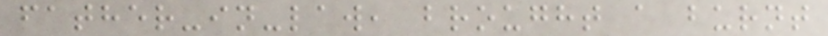father-in-law, brought a burnt
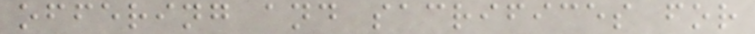offering and sacrifices for
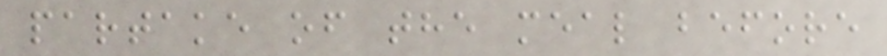partake of the meal before
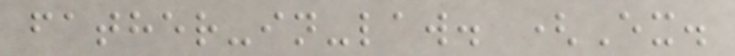father-in-law. (Ex.
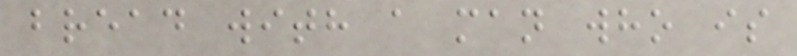bread with a man who is
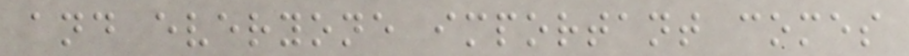and everyone important comes
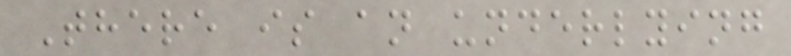There is an underlying
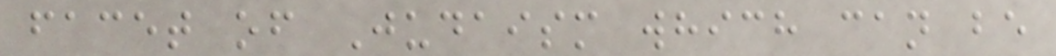facet of Judaism which can be
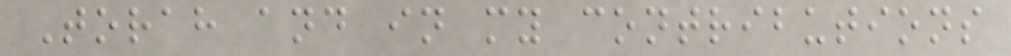Torah and in my contributions
